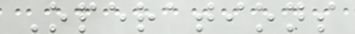Operations
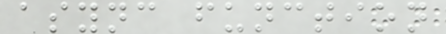async function
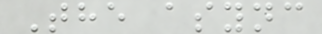The async
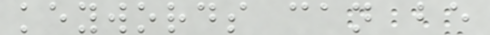keywords can be
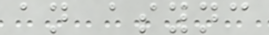an async
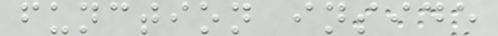function inside
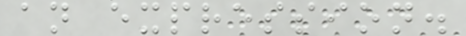an expression.
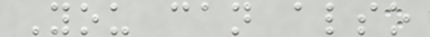You can also
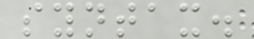syntax.
